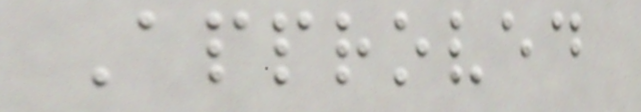Approved
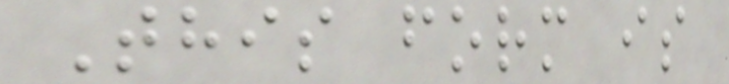This form is
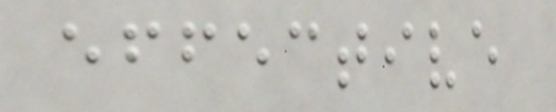effective
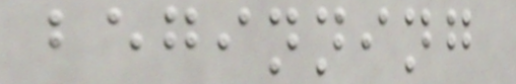beginning
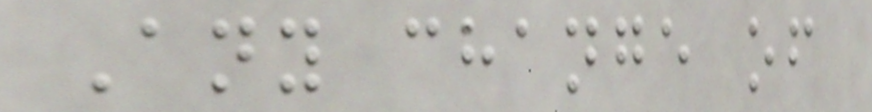Any change of
